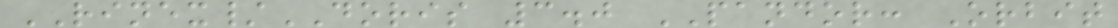RINEX/DORIS 3.0 PANDOR: Orbit
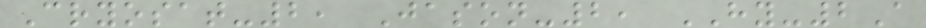Cryosat-2, Jason-2, HY-2A
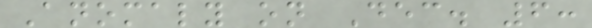Anomaly on Dec. 6:
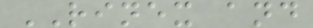RINEX and
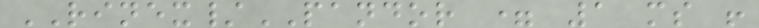RINEX/PANDOR = 1 ms !
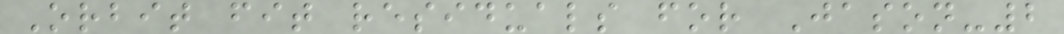Orbit fit residuals for Jason-2
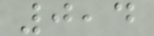0,4
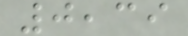0,39
